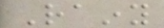Rainy
